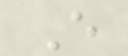E
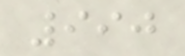990
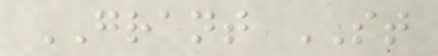GRANT ST
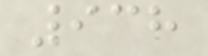938
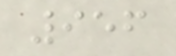956
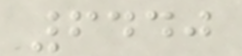6440
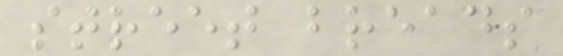street breads
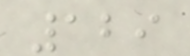129
